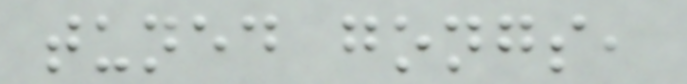tuned gongs,
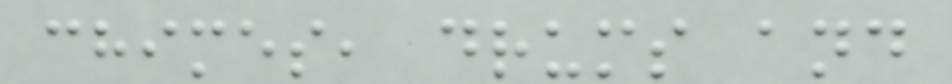chimes, drums and
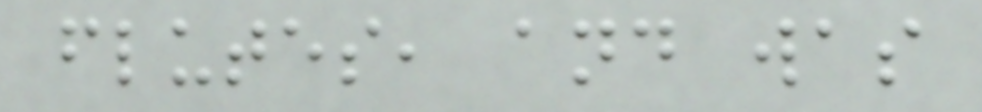flutes, and was
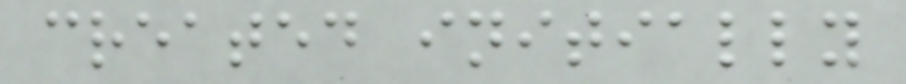created initially
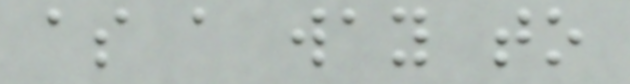as a way to
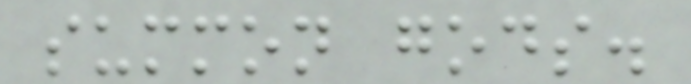summon gods.
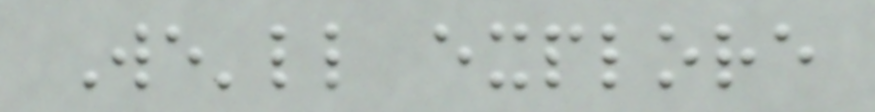We'll explore
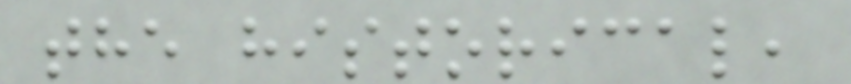the historical,
